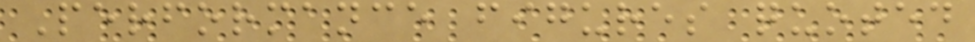Performance figures quoted
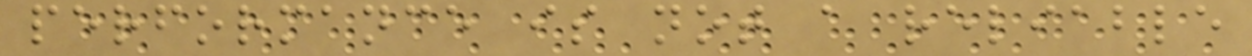performance is not a reliable
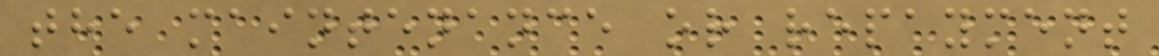the maintenance or repayment
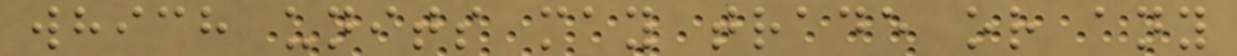which units may trade or any
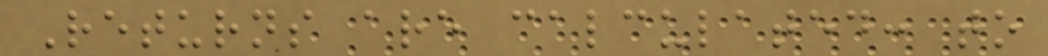Returns are calculated: to
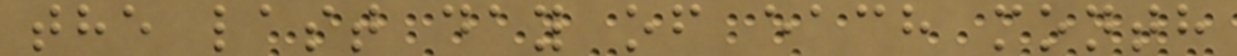the last day of each month
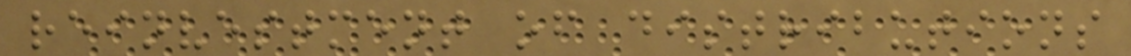reinvestment of distributions
